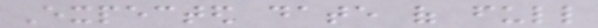Expected date of full
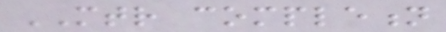MTR completion
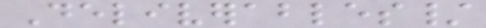Deliverables/
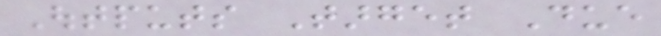Outputs Target Due
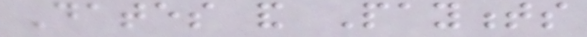Dates and Payments
